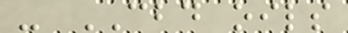- CBD oils
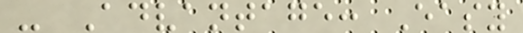- Advantage: Easy
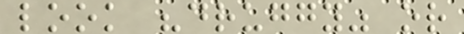look "druggy" or
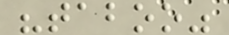"taboo"
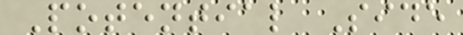Potential Side
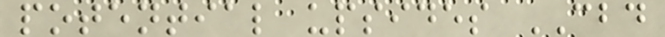potential upsides CBD
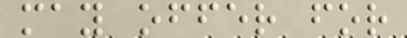may offer for
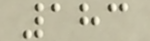183
